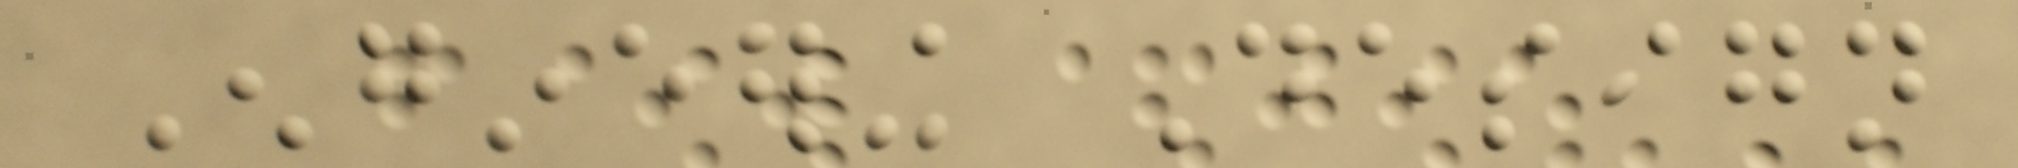Engineering Design
